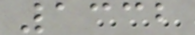1332
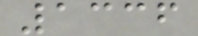1336
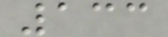133
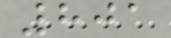801
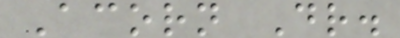Acorn Dr.
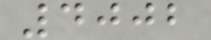4002
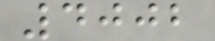4002
